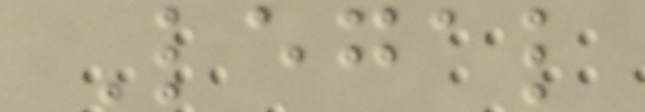Legal
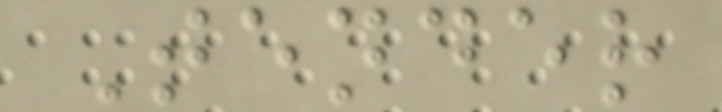Tender
